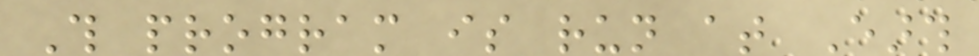This program is run at Earth
